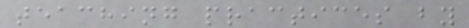teaching practices by
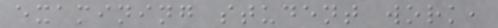examining student work,
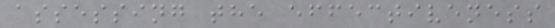assessing the effectiveness
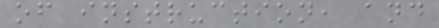of instruction, and
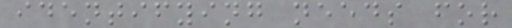identifying needs for
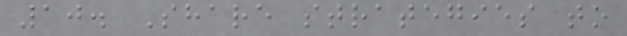10. Share strategies to
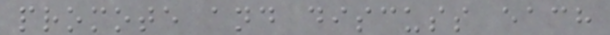promote and discuss each
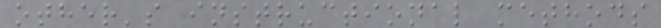other's instructional methods
